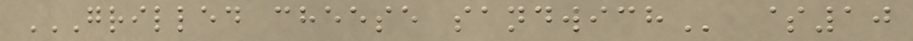GRILLED CHEESE SANDWICH $10
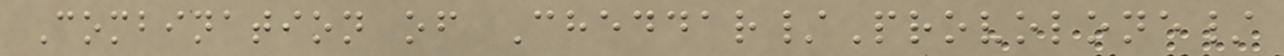Combination of Cheddar/Provolone/
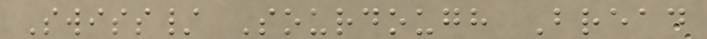Swiss/ Sourdough Bread
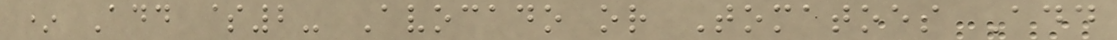* Add $2- Avocado or Tomatoes Add
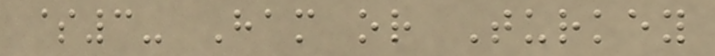$3- Ham or Turkey
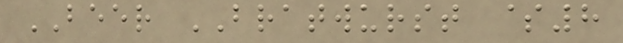BEER BRATWURST $8
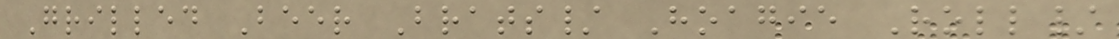Grilled Beer Brats/ Hoagie Roll/
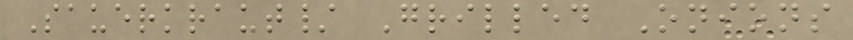Sauerkraut/ Grilled Onions
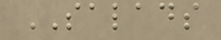SALADS
